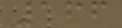166
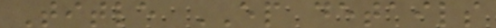Title EP details
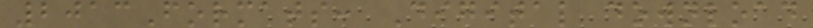2013Formats: Digital download
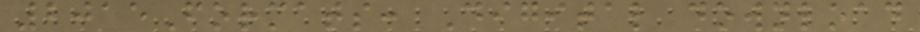2015Formats: Digital download
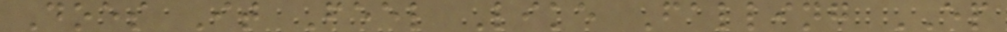Does It Feel Like Falling EP
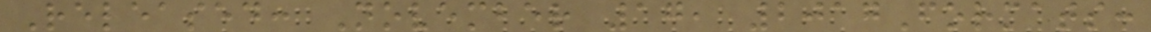Released: November 17, 2017Formats:
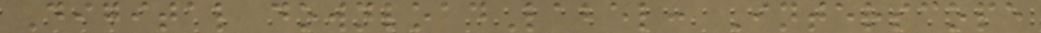Digital downloadLabel: Interscope
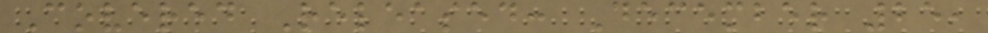Covered Released: December 25,
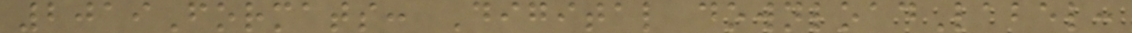2019Formats: Digital downloadLabel:
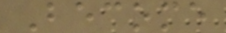Become
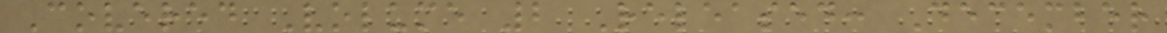Covered Volume 2 Released: December
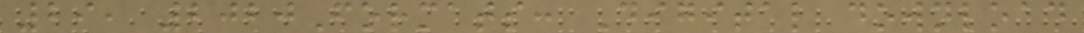29, 2020Formats: Digital download
